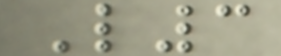L3
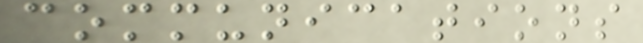communications
